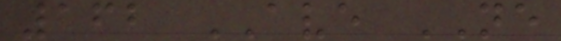162 AVE NE
